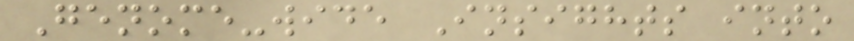Genome-wide Insights into
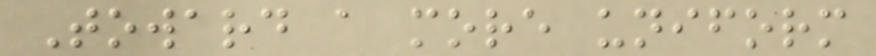Toward a more uniform
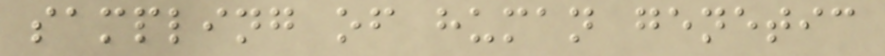sampling of human genetic
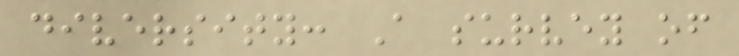diversity: A survey of
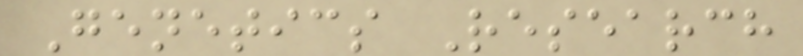Genetics Research
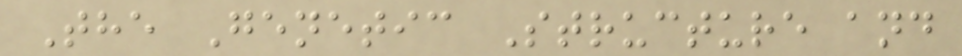The Genetic Structure and
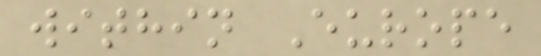within Europe
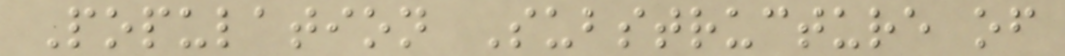Population Substructure of
